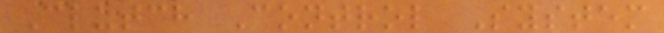Clutch Control System
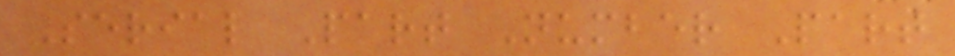Serial Part Number Part
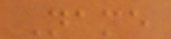Name
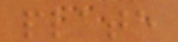plate
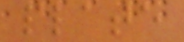plate
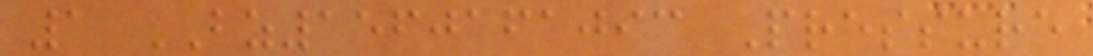1 BZ1560161093 Pressure
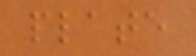plate
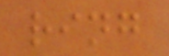ring
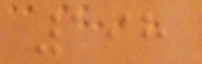198
